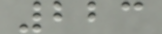223
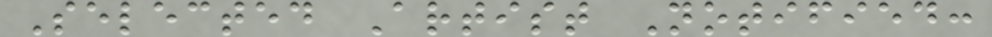Selected Artist Notified:
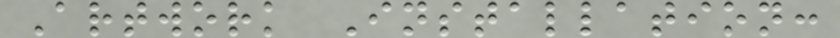Artwork Installation:
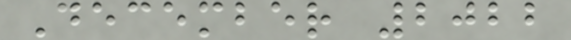December 2022
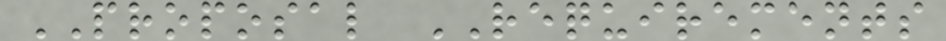PROPOSAL REQUIREMENTS
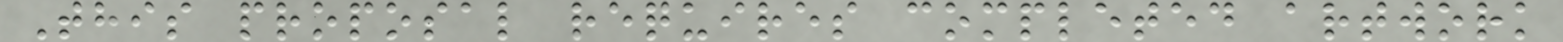This proposal requires completed artwork
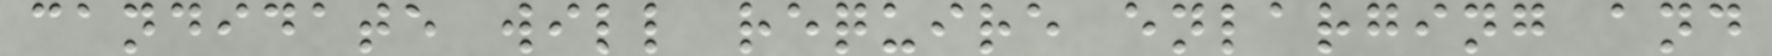candidate will require enlarging and
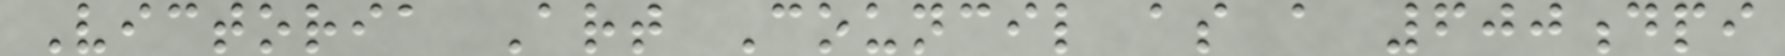Victoria Art Council as a 600dpi
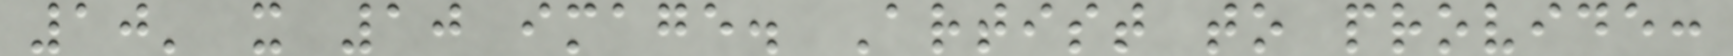10' x 10 image. Artist to provide:
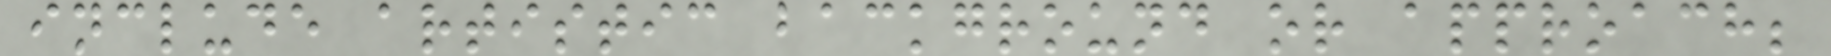include artistic background or approach;
